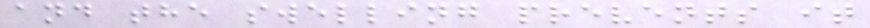and the swelling prevents it
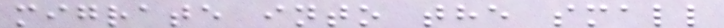migrate into the small
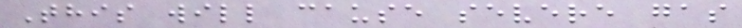This will cause severe gas
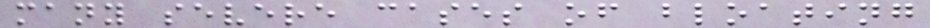many severe cases of bloating
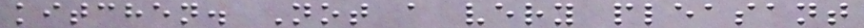kitchen. Not a very pleasant
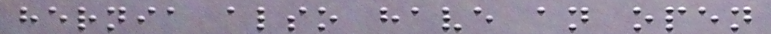hernia also have an open
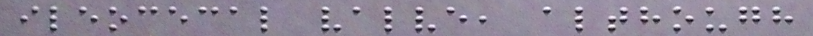ileocecal valve, although
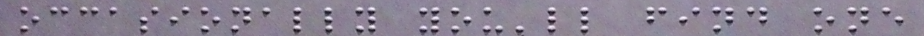occasionally you'll find one
